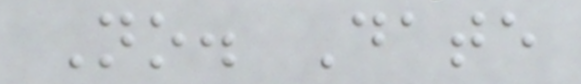No. Date
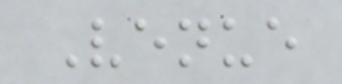Venue
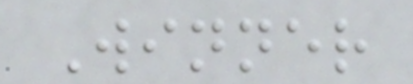Winner
